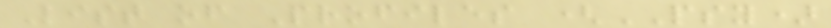List of Profiles (PSY)
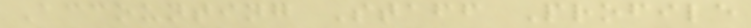Accounting Staff Profile
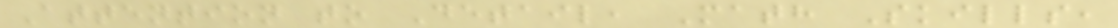Attention to Detail, Math Skills,
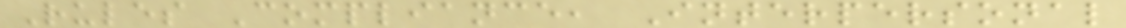Rules Compliance, Interpersonal
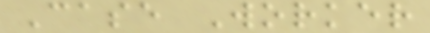Case Worker
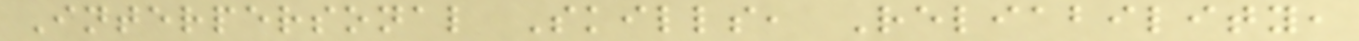Interpersonal Skills, Reliability,
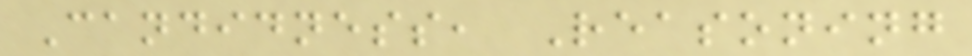Candidness, Reasoning
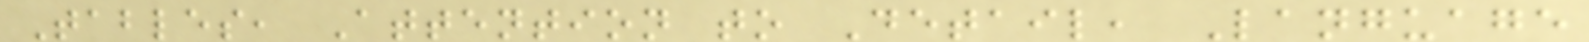Tables, Attention to Detail, Language
